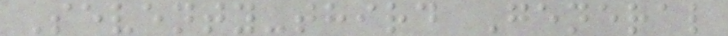Seventy-third General
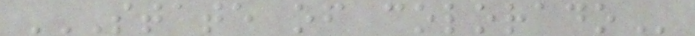STATE OF COLORADO
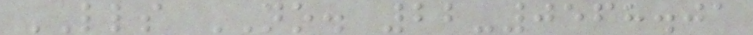LLS NO. 22-0568.01
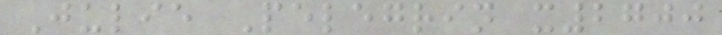Julie Pelegrin x2700
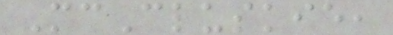McCluskie,
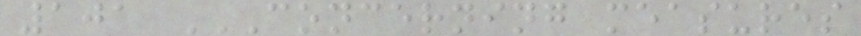101 CONCERNING MEASURES
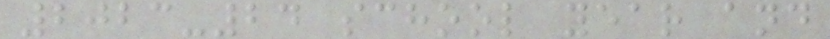2023-24 school year and
